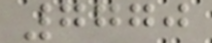7770
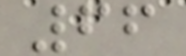66
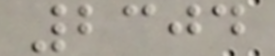2304
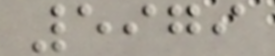5979
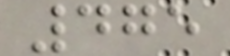475
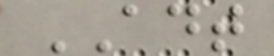ADT
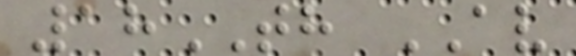18TH AV
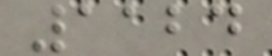1124
